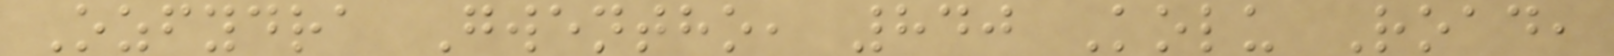Ozfydra Gwentho, 840 Kolu Road,
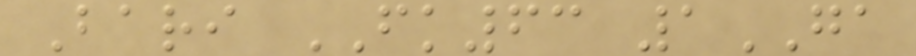Bari FK63 1GA
